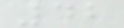42
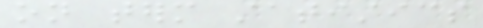on term statistics
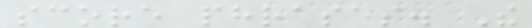score phrases. The
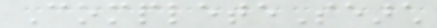CompleteSearch
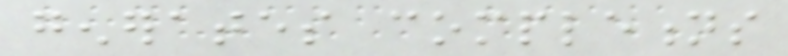generates completions
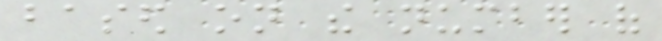based on the number of
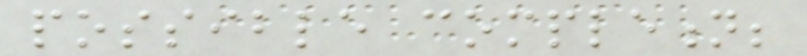possible completion;
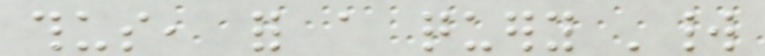thus, for a query 'world
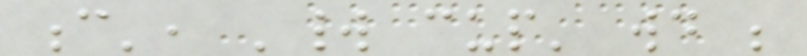c', 'world cup' would be
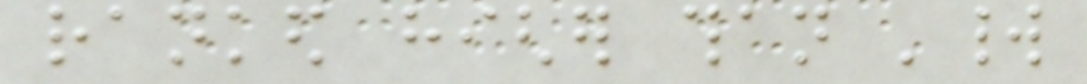ranked higher than 'world
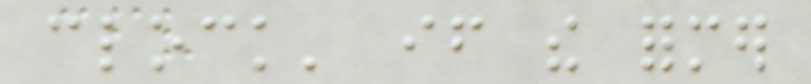clock' if the former
